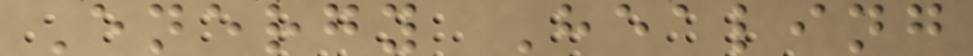Energy Healing
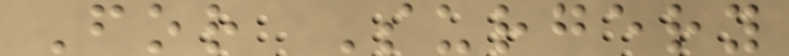For Surgery
